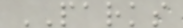PARKS
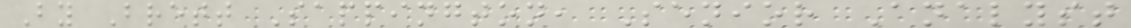By Brett Sappington, Senior Analyst
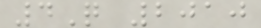4Q 2010
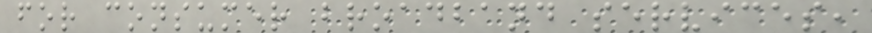for consumer broadband services,
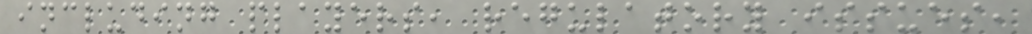including players, regulatory issues,
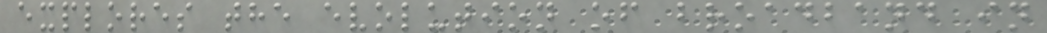explores the evolution of broadband in
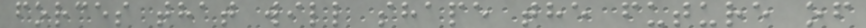forces that will shape the future of
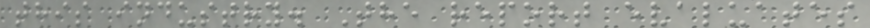this industry. The report evaluates
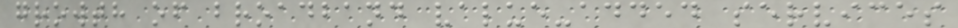growth of broadband value-added services
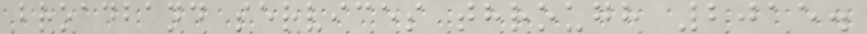broadband services through 2015.
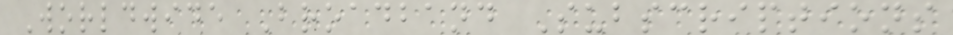Worldwide Broadband Subscriptions
